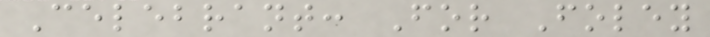Celebrant: For Foley
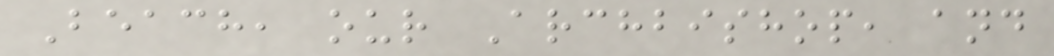Beach, our Archbishop, and
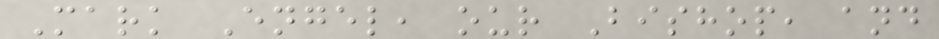Mark Engel, our Bishop, and
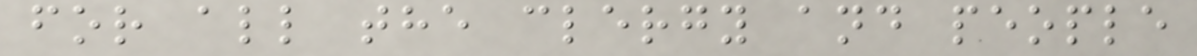for all the clergy and people
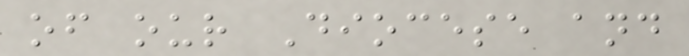of our Diocese and
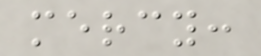mercy:
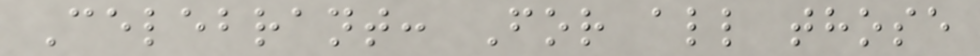Celebrant: For all those
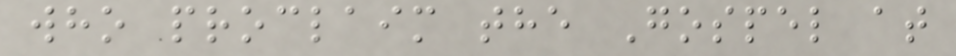who proclaim the Gospel at
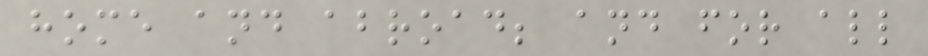home and abroad; and for all
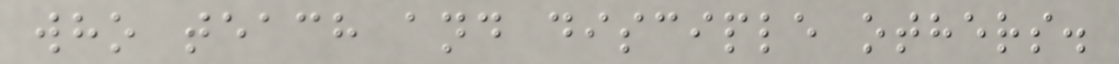who teach and disciple others.
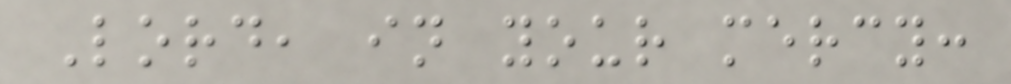Lord, in your mercy:
